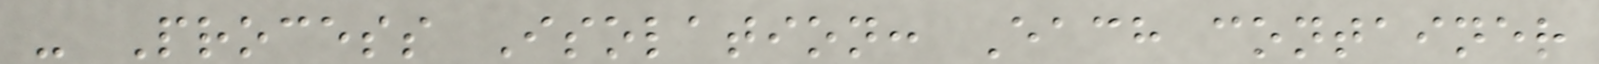- Process Isolation: Each container
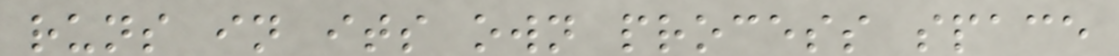runs in its own process space
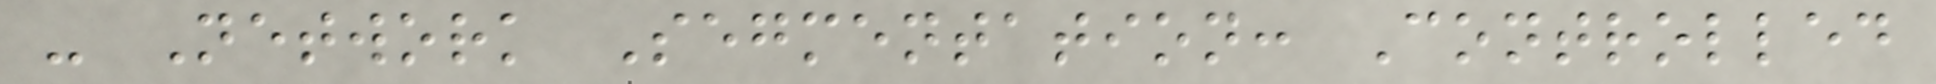- Network Segmentation: Controlled
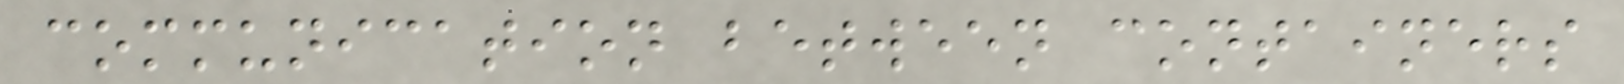communication between containers
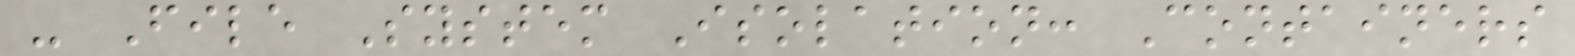- File System Isolation: Containers
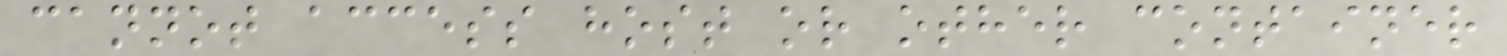cannot access host or other container
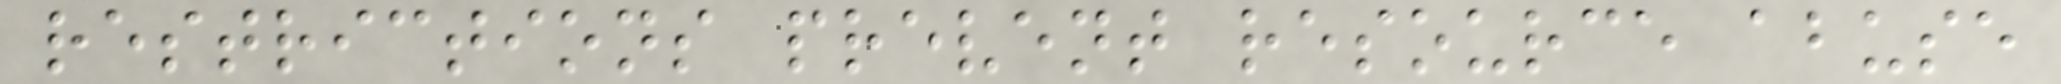restrictions prevent resource abuse
